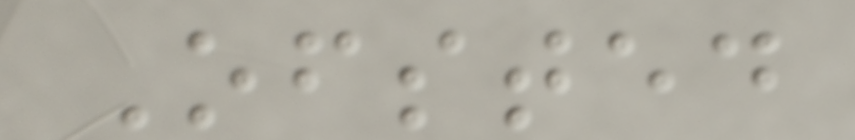Ofsted
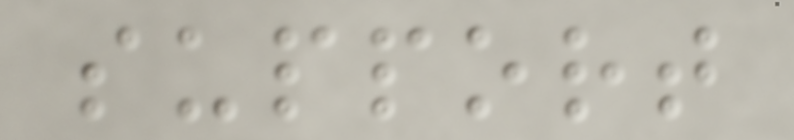support
